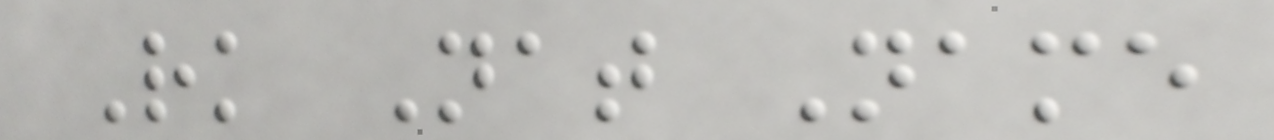Rk Nat Name
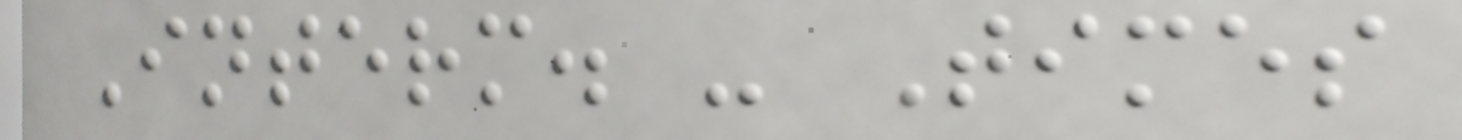Interm. - Times
